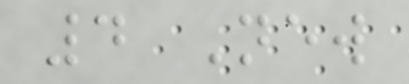4 New
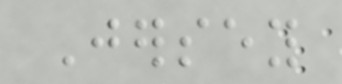Jersey
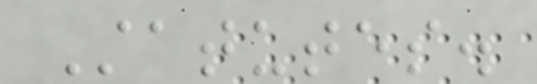Statutes.
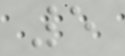5
